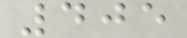405
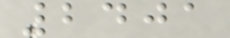2401
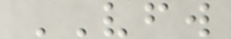VFW
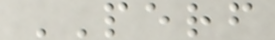PERF
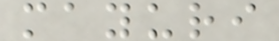mayuri
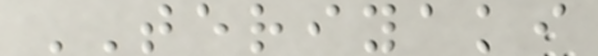TERIYAKI
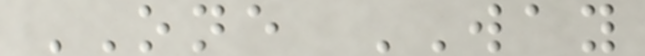ONE WAY
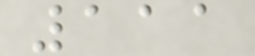111
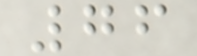76
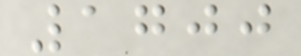1700
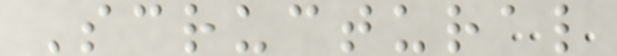Scructural
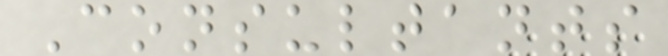Consultants
